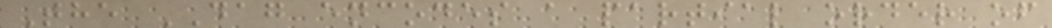The DAG encodes a partial order of
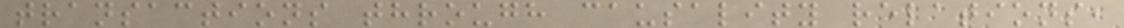transactions through causality relations,
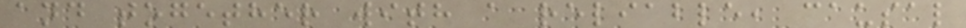and together with a reliable, causal
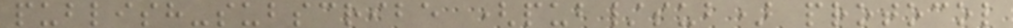publish-subscribe (pub/sub) protocol
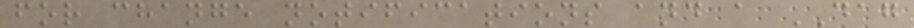for change notifications and a DAG
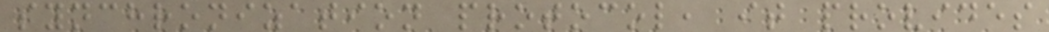synchronization protocol, it provides
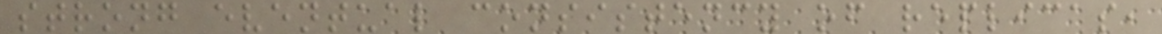strong eventual consistency of replicas,
